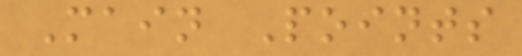Main Points
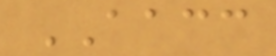AACC
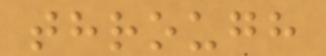through
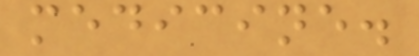medicine.
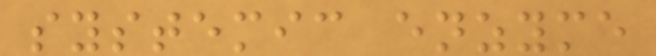systemic enzyme
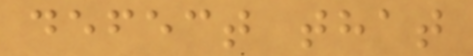defect that
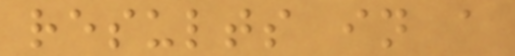results in a
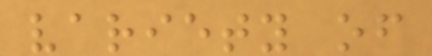variety of
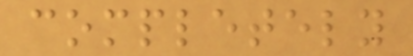completely
